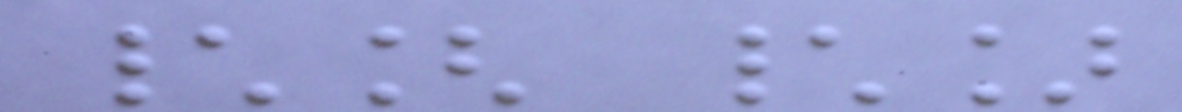\[ \]
